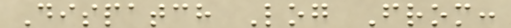Dispatch Log From:
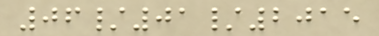06/01/2015
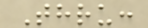Thru:
